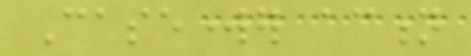Caseworker action
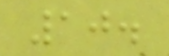10.
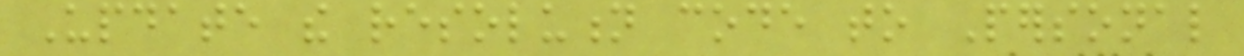Update the resolution code to Personal
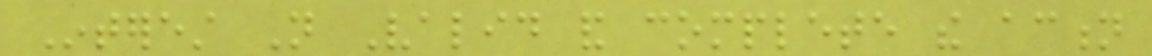Interest Not Valid and complete the action
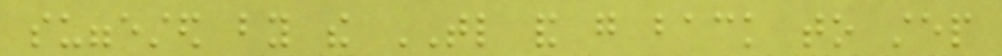suggested by the TL and go back to step
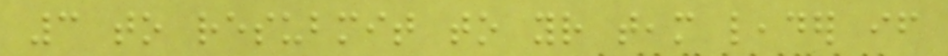3 to resubmit to your team leader if
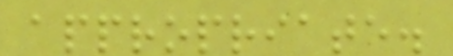appropriate.
